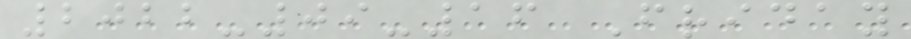2022-09-16 Friday
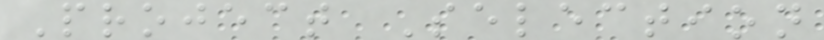Project Selection
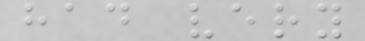had very
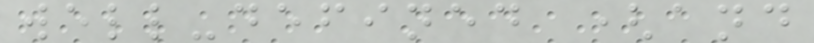well-defined (and
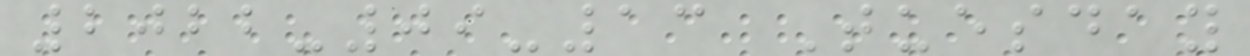2022-09-13 Tuesday
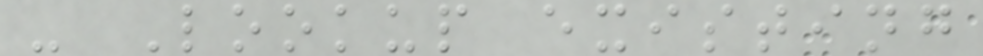- Lookup existing
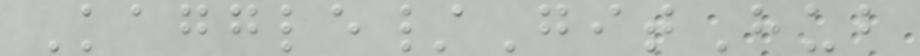Kaggle/GitHub
